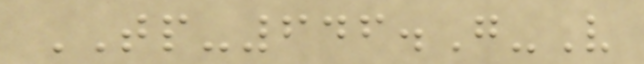TP-646.G-V
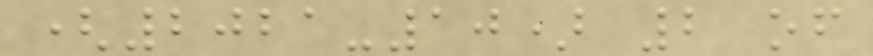(2021-10) 2 of
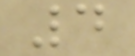4
